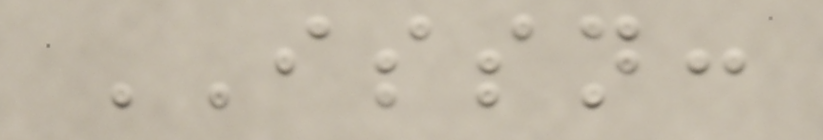ISSN:
